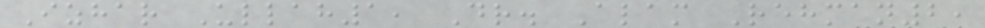Izhar Ullah1, Dr. Alam Rehman2,
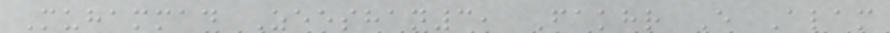Muhammad Zeeshan3, Fakhr E Alam
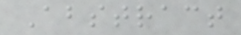Abstract
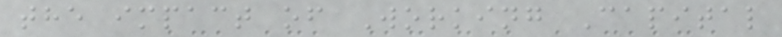the impact of Working Capital
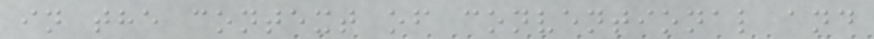in the context of conventional and
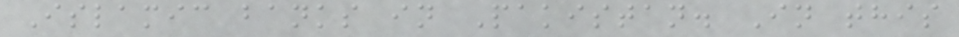Islamic banks in Pakistan. In this
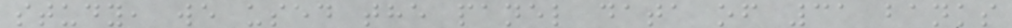study, we used the panel data of 31 banks
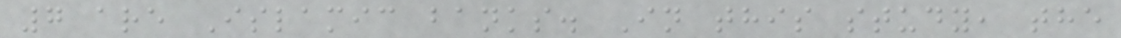7 are Islamic banks. In this study, the
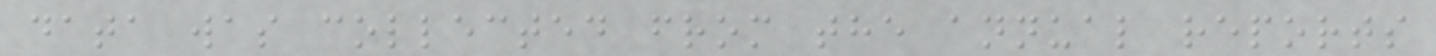data was collected from the annual reports
